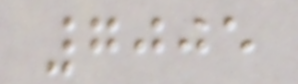7005
